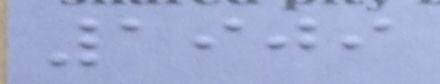1909
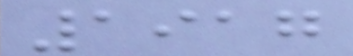1917
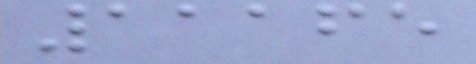11165
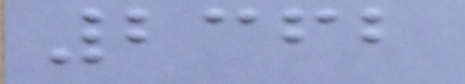2362
